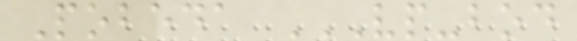Pobeda VP-BOD
